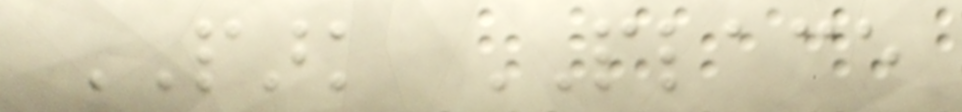PARK PLACE
